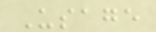Usage
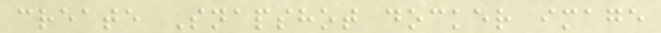create Snapshot docker image
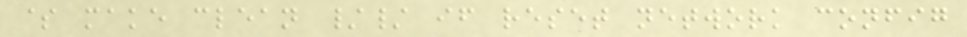$ make clean // if reset network config
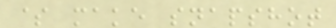$ make snapshot
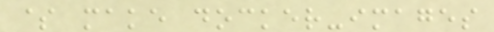$ make docker-images
